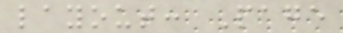layout: Page
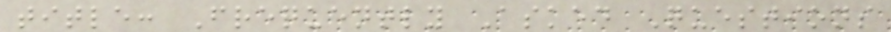title: Frequently Asked Questions
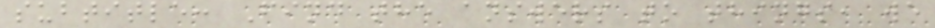subtitle: Find the answers to things, we
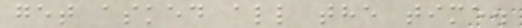get asked all the time.
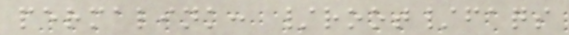permalink: /root/faqs
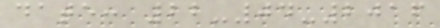date: 22-04-2016
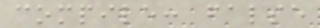compile: false
